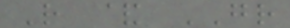R & GR
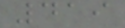419
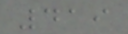419
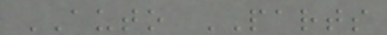AUTO PARTS
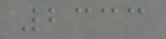2333
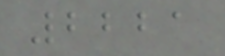2221
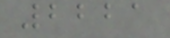2221
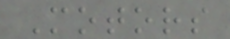Motors
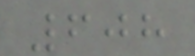608
